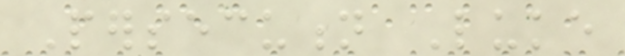Persecution Luke
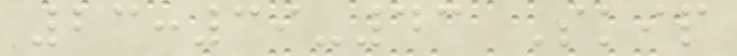23:39-43 Skip
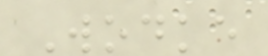Wodke
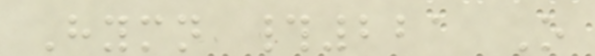Hymn #221 O
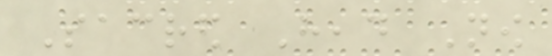Sacred Head Now
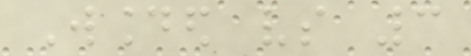Wounded vs 3
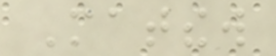Matthew
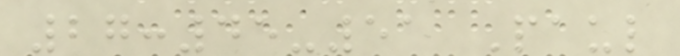27:45-51 Paul
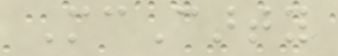McCarty
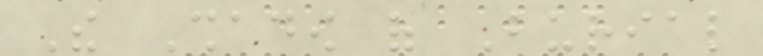The Shadow of Burial
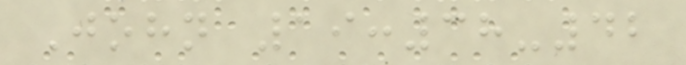John 19:38-42
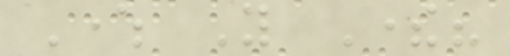Where You There?
